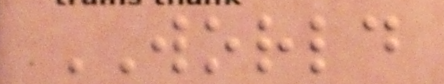WORLD
